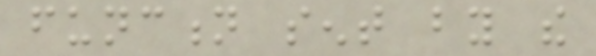function sent by the
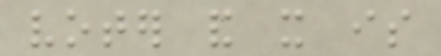voter and it is
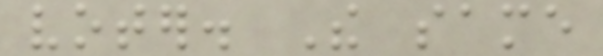voter. The same
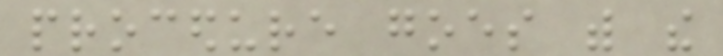procedure goes with the
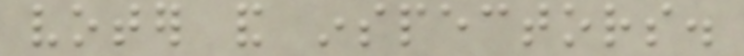voter and inspectors.
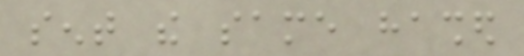sent the same hashed
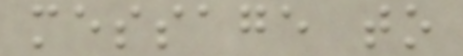message to
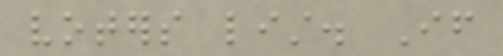voters list. If
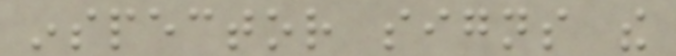inspector signs the
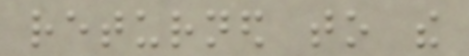returned to the
